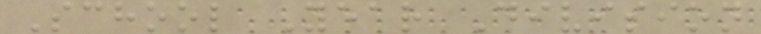School Year Division
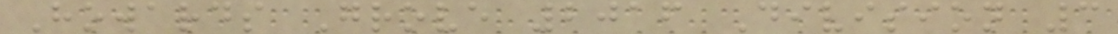Howards Grove 2016 Division 3
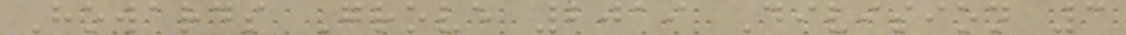Howards Grove 2019 Division 3
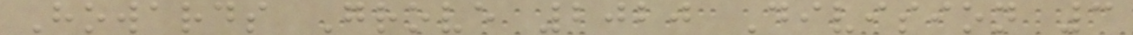Howards Grove 2020 Division 3
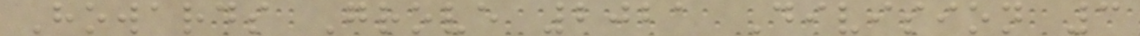Howards Grove 2021 Division 3
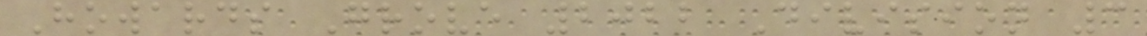Howards Grove 2022 Division 3
